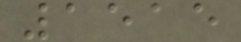1515
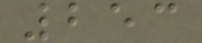253
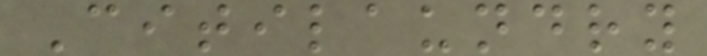Citilaundry
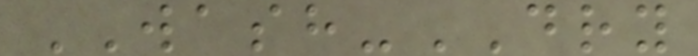WASH-DRY
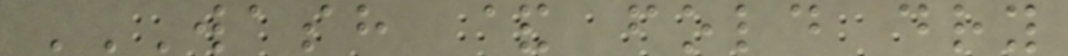WASH & FOLD DRY
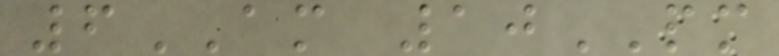6AM 10PM
